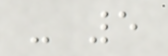- 5
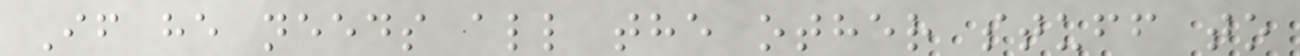If he needs all the other stuff to
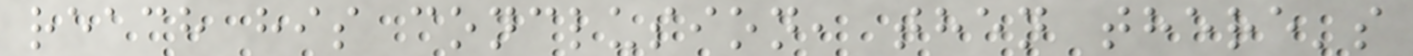reach his conclusion, then there's
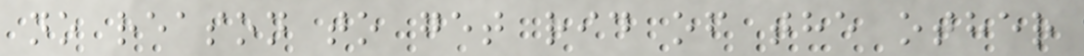no reason to get rid of the other
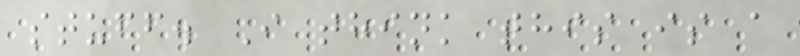stuff. I think this is a
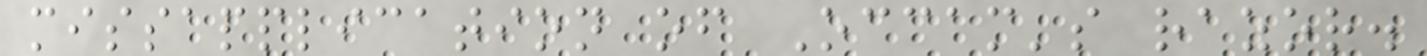missapplication of Occam's razor.
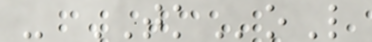- TKoL
